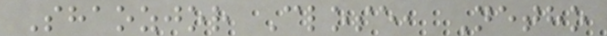Shaozjor Close, Netho
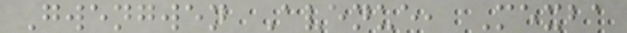Gwengwen Avenue, Mexba
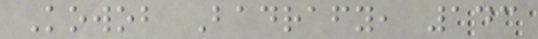Kowob Badrafy, 143
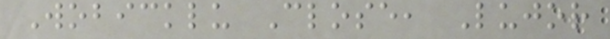Wobicklu Close, Lujor
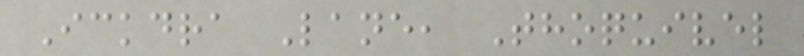Ickdra Lane, Thoquivel
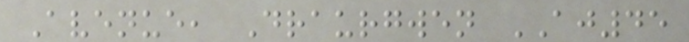Avenue, Draurgwen AJ45
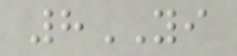8YI
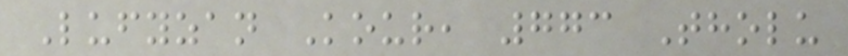Lufyzan Kour, 773 Tholu
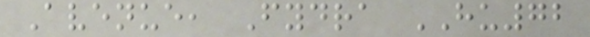Avenue, Fydra HU72
